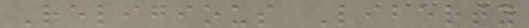Religious Liberty
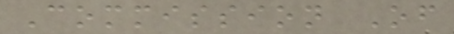Commission Of
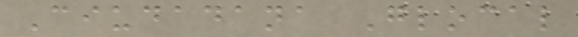Ciudadana Glocal
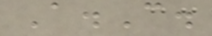A.C.
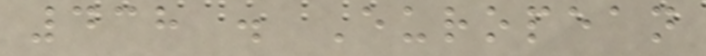438 . European
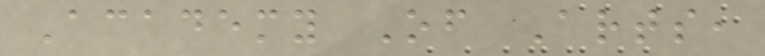Academy Of Arts,
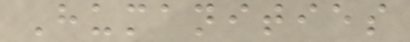Humanities
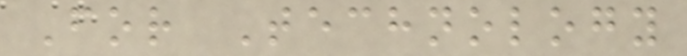For Technology
